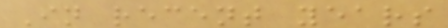In recent years
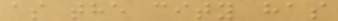as the city has
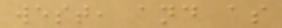west, and as
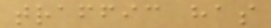traffic has
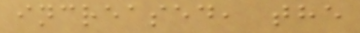increased, the
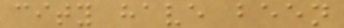city have been
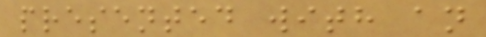presented with an
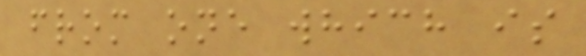from one which is
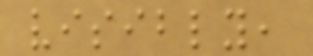visibly,
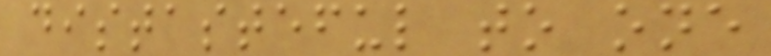distasteful to one
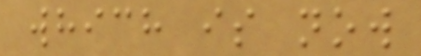which is now
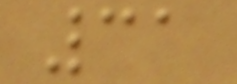31
